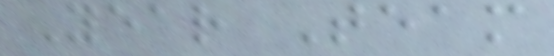Year Team
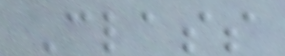Class
